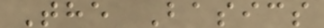The Basics
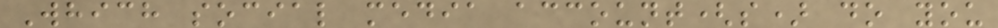Which social media account(s) do you
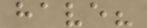have?
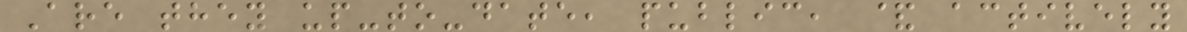Are they up-to-date, public, & actively
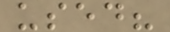used?
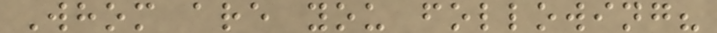Whom are you following?
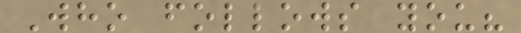Who follows you?
